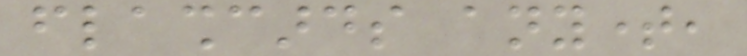flashcards anytime,
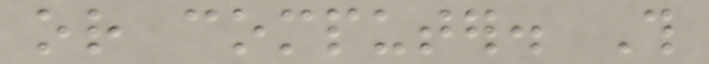or computer. This
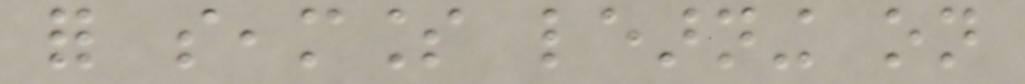for seamless learning on
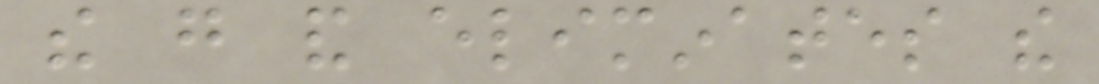the go and eliminates the
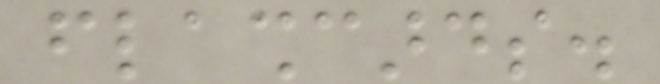flashcards.
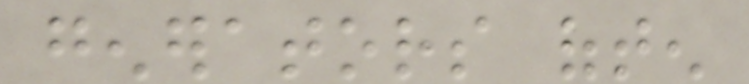generators often
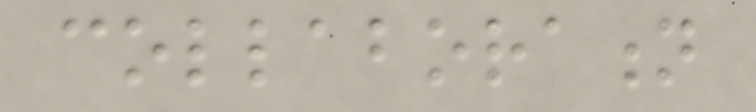collaboration
